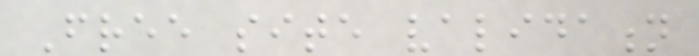Free site validation
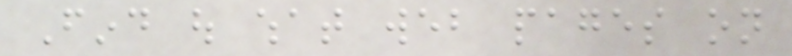Find out what web pages on
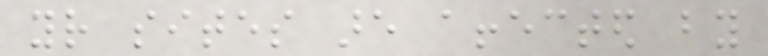your sites are affected by
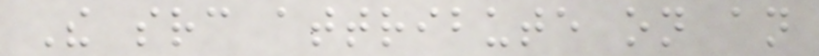The src attribute on an
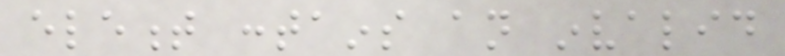element contains an invalid
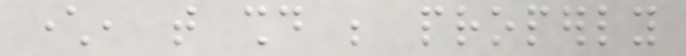character, that should be properly
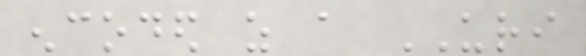encoded as a URI
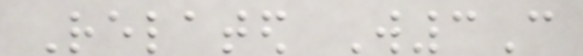Related W3C
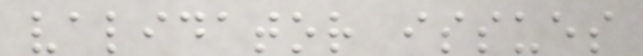validator issues
